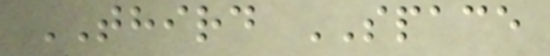THIRD SPACE
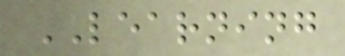LEARNING
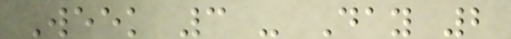Week 3 - Day 2
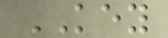KEY
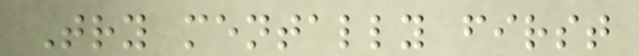Try mentally first
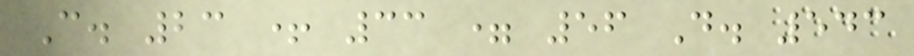C. 23 + 33 = 56 D. 543
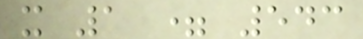x 1 = 543
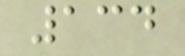134
